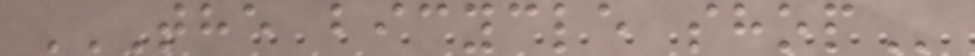THE BICYCLE SHOP
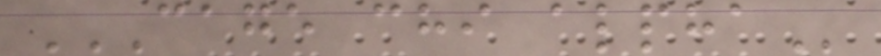CAGE CHI ALPHA
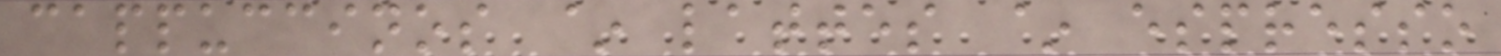cappuccinos ~ lattes ~ espresso
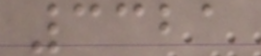3321
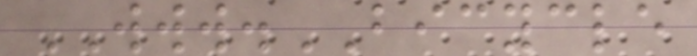WWW.BICYCLE
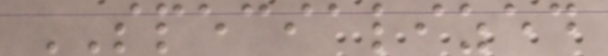SPECIALIZED
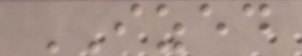IZED
